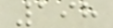198
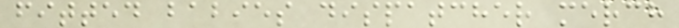fitted babies dispatcher merch
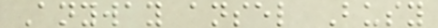Anyway ansel Busy
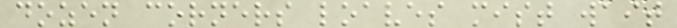dozen corners loaves mist wait
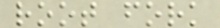root fork
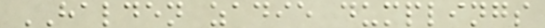HALDEN zadie dumplings
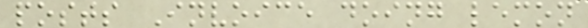posts Invoice doing lemon
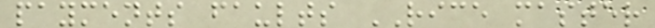payments faults RICE master
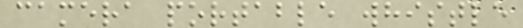camera portable whistle
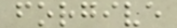forgive
